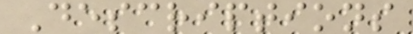Descriptions
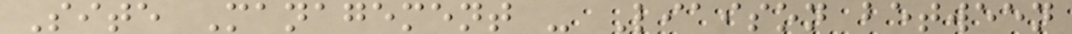Site Management - Liaison between
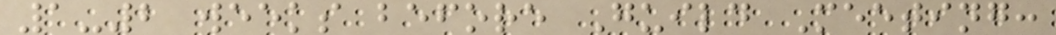1-2 weeks before Guild Meeting:
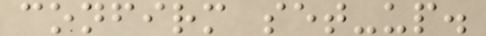confirm set-up.
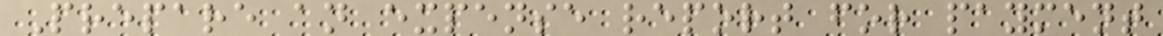Prepare an expense report for payment
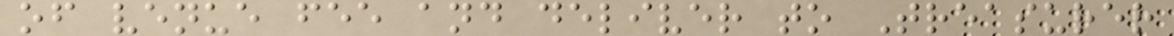of venue fee and deliver to Treasurer
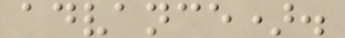advance).
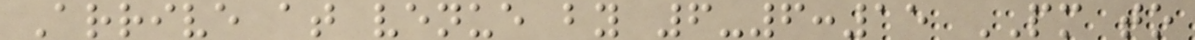Arrive at venue by 6-6:15 PM to
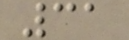31
